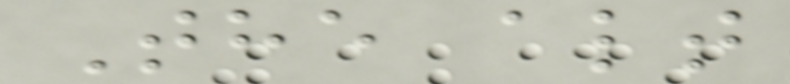The alt
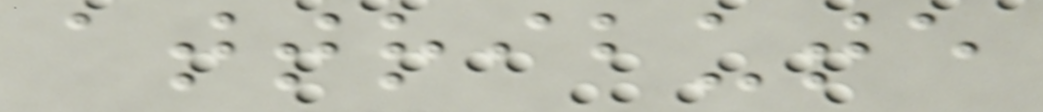attribute
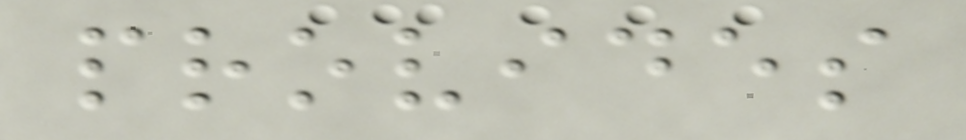provides
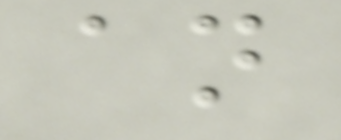an
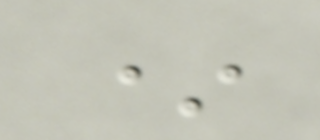*
